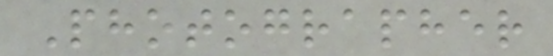Photographer
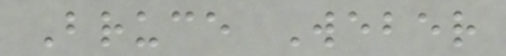Bruce Weber
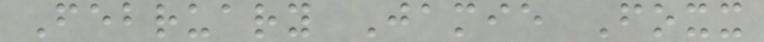February Jamie Foxx
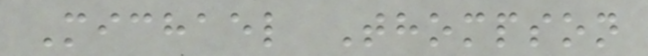Michael Thompson
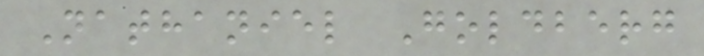Nathaniel Goldberg
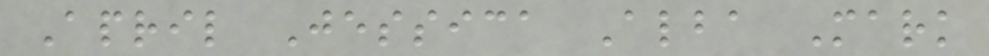April Jessica Alba Mark
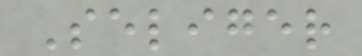Seliger
